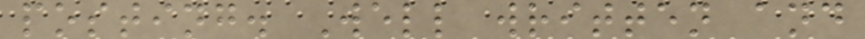posting. Well written and
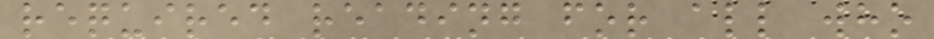required reading for all who
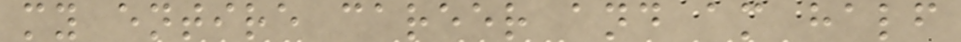my entire career and am half
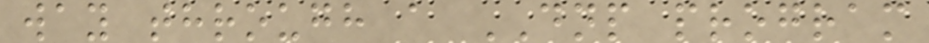way through a DNP program
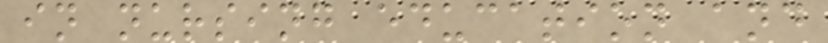in nursing education and
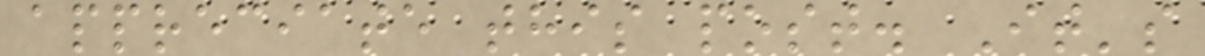appreciate this post. It's
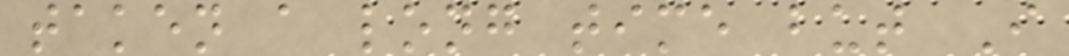taken a long time but I
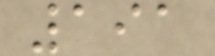191
